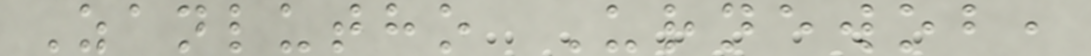Zanlutho Urnewob,
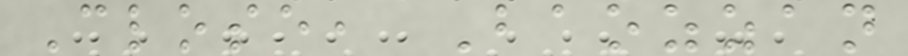Close, Baozzan
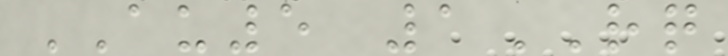AU5 1RQ
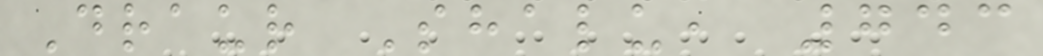Draur Shalu, 743
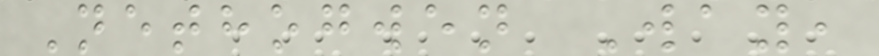Nethogwen Way,
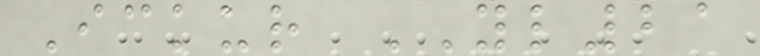Ickur YL21
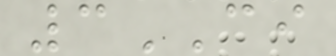3CI
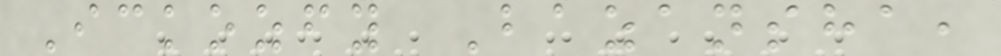Ickozfy Bazansha,
